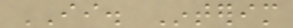II. Interim
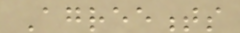Agreements
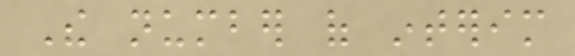The number of interim
